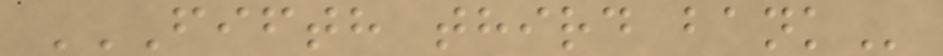FIFTH THIRD BANK
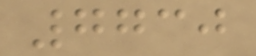7730
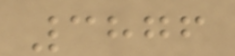3876
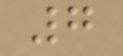7
